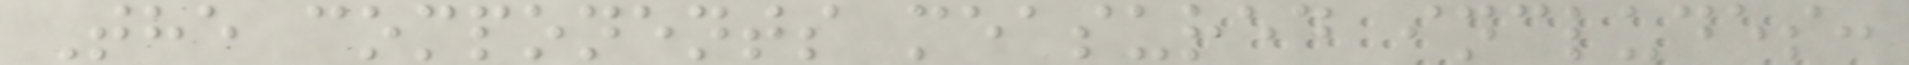The components measured includes:
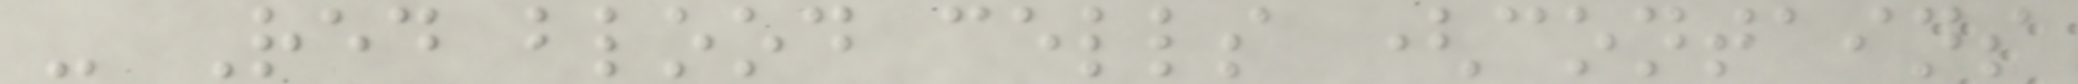- Red blood cells (contains
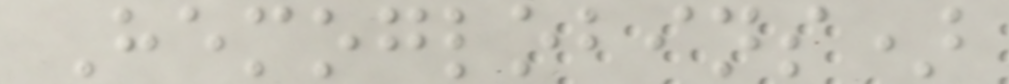Hemoglobins)
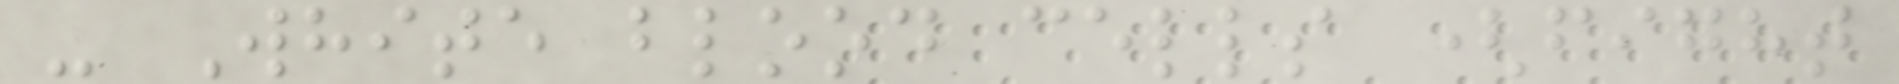- White blood cells (fight
